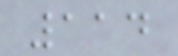114
